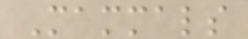Mammals
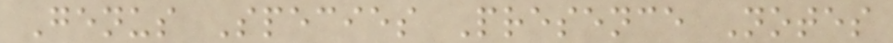Genus Species Presence Notes
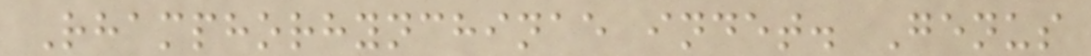Rhamphorhynchinae indet. Genus
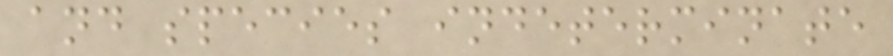and species indeterminate
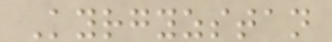Kyrgyzstan
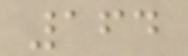164
